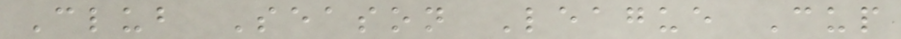Club Season League Cup
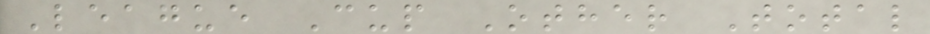League Cup Other Total
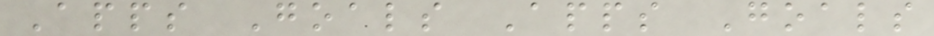Apps Goals Apps Goals
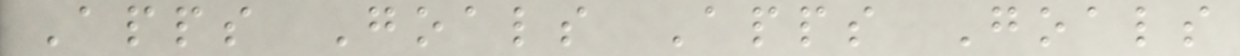Apps Goals Apps Goals
